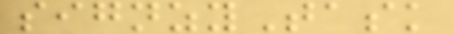signzyTask
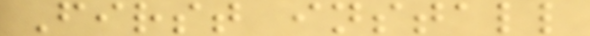First install
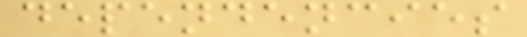dependencies
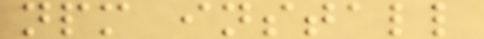npm install
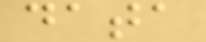data
